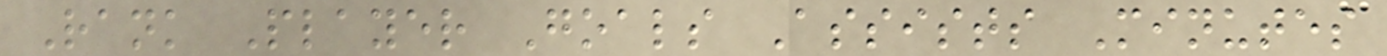Rank Player Goals Assists Minutes
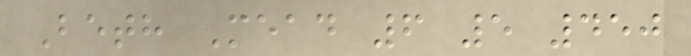Beth Mead 6 5 450
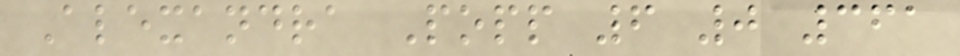Alexandra Popp 6 0 361
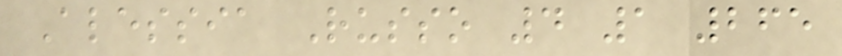Alessia Russo 4 1 265
